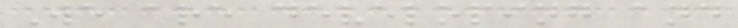We are developing and
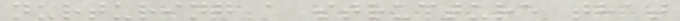nurturing a structure that
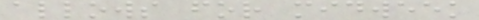allows for midweek
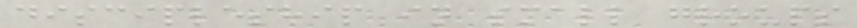discipleship in small groups
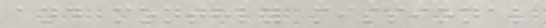and monthly missional
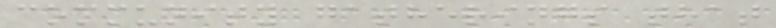community gatherings that
